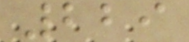229
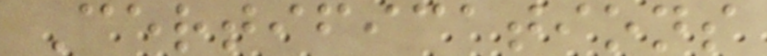Certifications
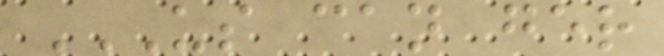US CAN GER
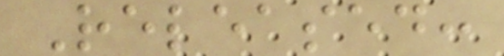Released:
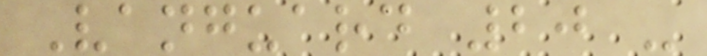Vanguard 20 -
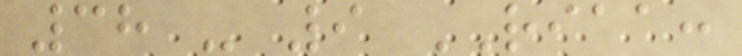38 - 9 RIAA:
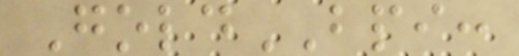GoldBPI:
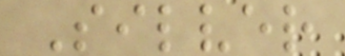Silver
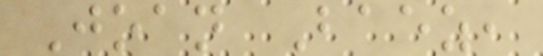Joan Baez,
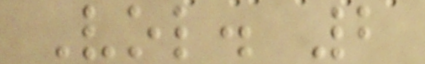Vol. 2
